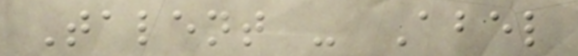Talent - Abel
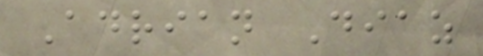Adrian Diaz
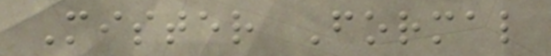Mister Formal
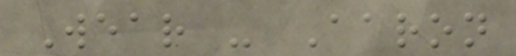Wear - Aaron
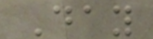Day
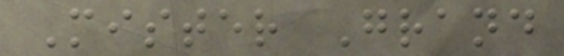Mister Grand
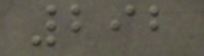292
